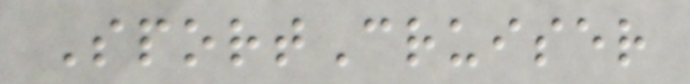SportCruiser
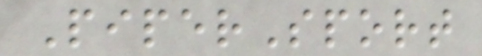PiperSport
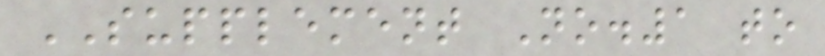SUPPLEMENT No.1 to
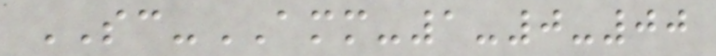SC-AMM-1-0-00
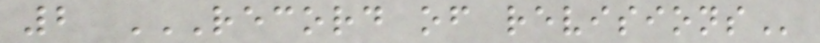2 RECORD OF REVISIONS
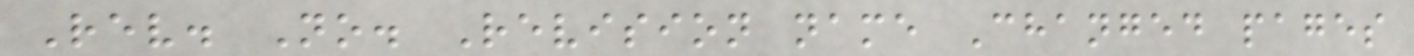Rev. No. Revision name Changed pages
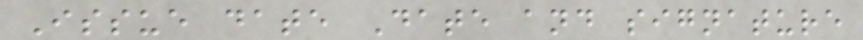Issue date Date and signature
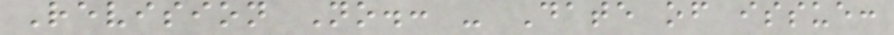Revision No.: - Date of issue:
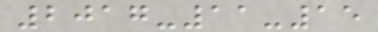2017-11-15
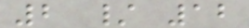2 / 12
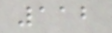112
